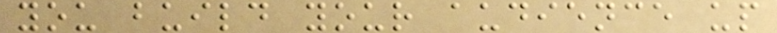you build your audience up
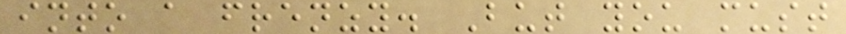into a frenzy. But you must
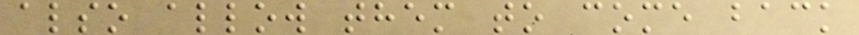also allow them to come back
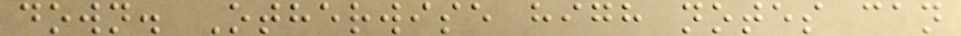down. Otherwise high notes can
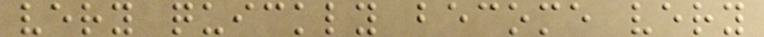very quickly become very
